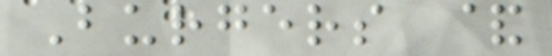Burgers &
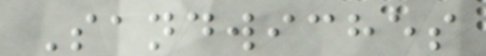Sandwiches
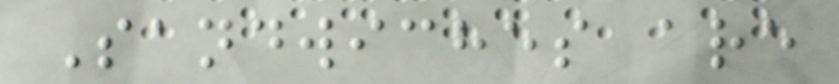Sandwiches are
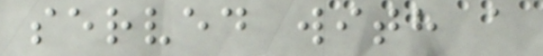served with a
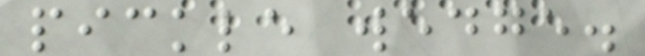pickle wedge.
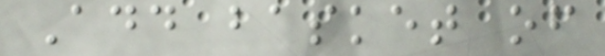Add basket of
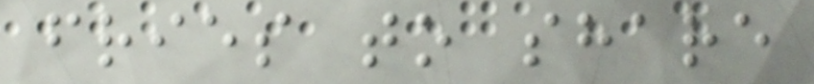fries to share
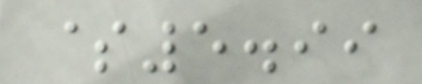$5.99
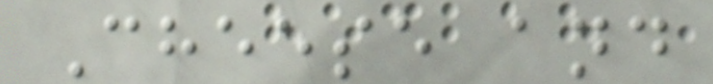Cheese and
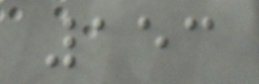153
